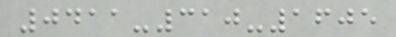0411-310-1605
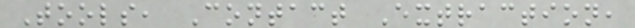Tools, Contact Extraction,
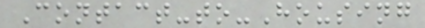Contact-to-Housing
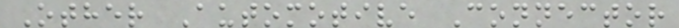Other Automotive Connector
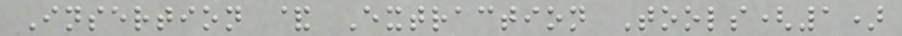Insertion & Extraction Tools(1)
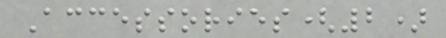Accessories(2)
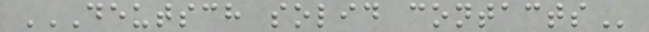DEUTSCH SOLID CONTACTS
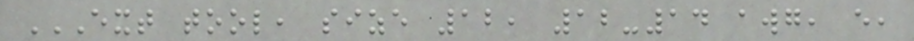EXT TOOL, SIZE 12, 12-14 AWG, E,
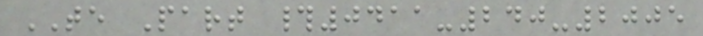TE Part #0411-240-2005
